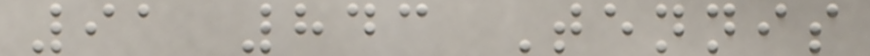91 843 Tennis
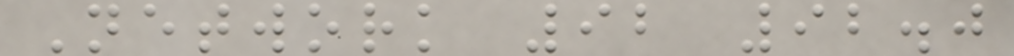Network 92 92.0
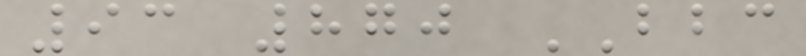93 870 BBC
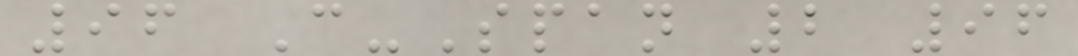96 C-Span 2 96
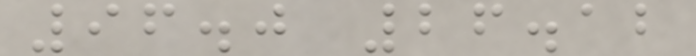96.0 26.12
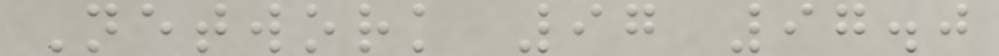Network 97 97.0
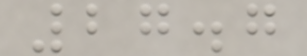27.7
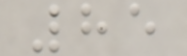85
